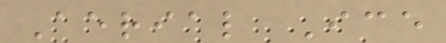Aerial Ice
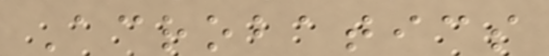Acrobatics
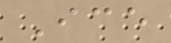Ice
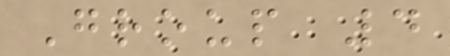Group 4
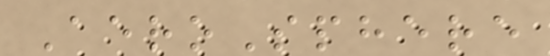AeroSphere
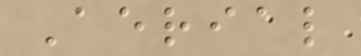Aerial
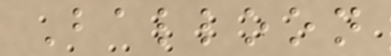Balloon
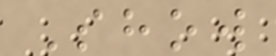Show
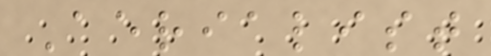Aerialist
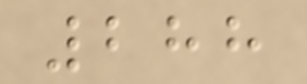288
